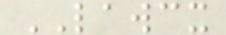LAWCX
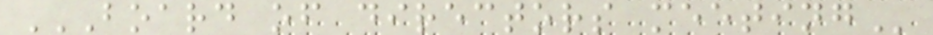BOARD OF DIRECTORS MEETING
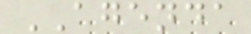AGENDA
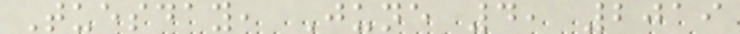Tuesday, June 4, 2019
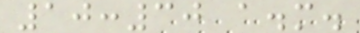10:30 a.m.
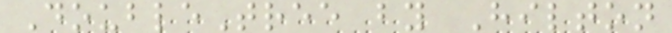DoubleTree by Hilton
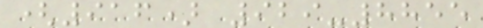(916) 929-8855
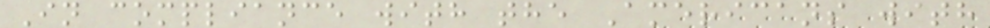In compliance with the Americans with
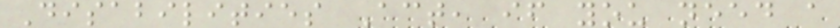Disabilities Act, if you need a
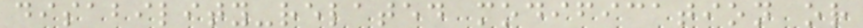disability-related modification or
